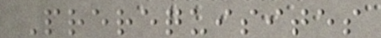Prerequisites
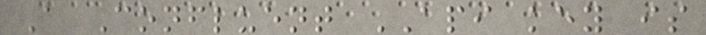A Confluent API key is
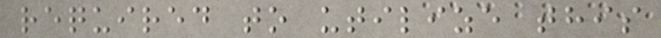required to utilize this
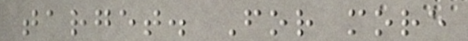target. For more
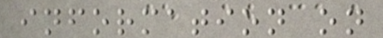information on
